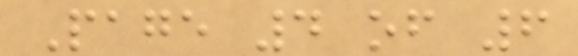Page 4 of 6
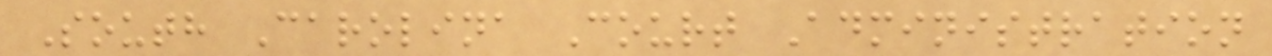South Carolina Court Administration
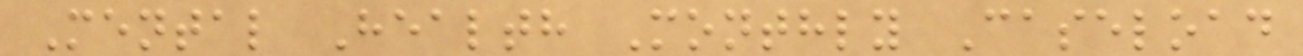Mental Health Monthly Caseload
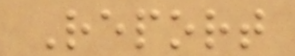Report
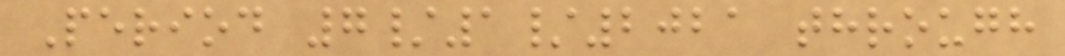Period 7/1/2021 through
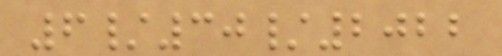6/30/2022
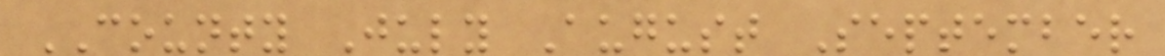COUNTY July August September
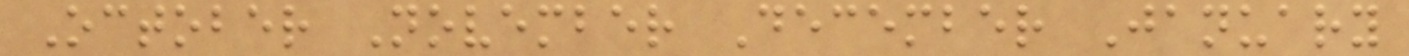October November December January
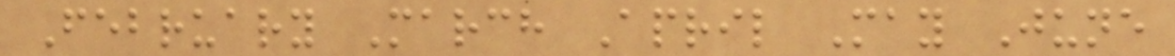February March April May June
